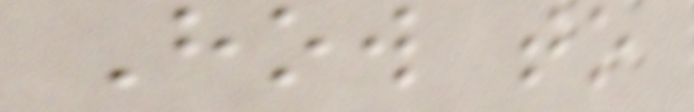How to
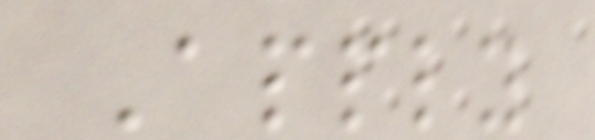Apply
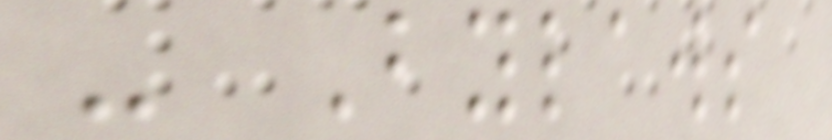- Bylaws
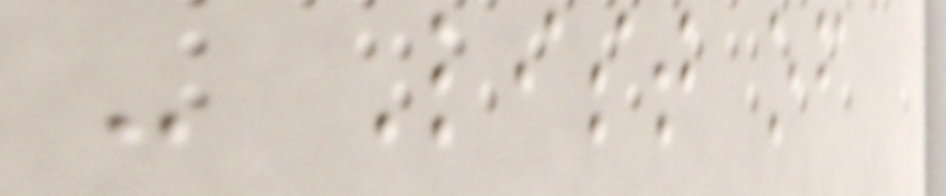- List of
